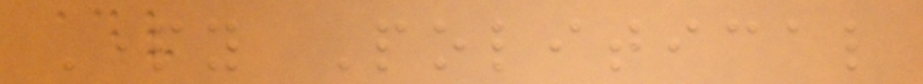Party Political
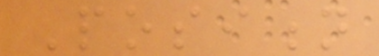Position
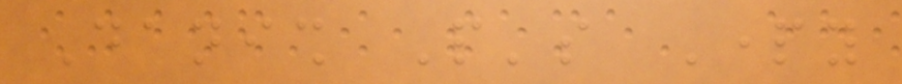Danish People's Party
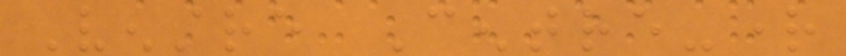Venstre Centre-right
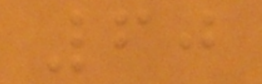60
